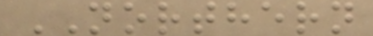NORTHERN
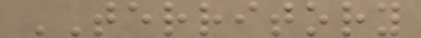TERRITORY
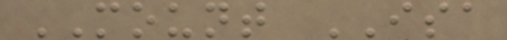MOUNT ISA
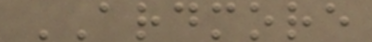ARDMORE
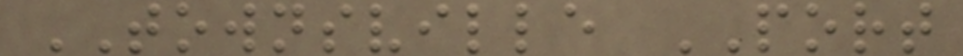TOWNSVILLE PORT
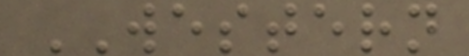WESTERN
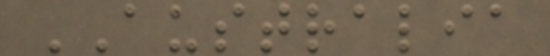AUSTRALIA
